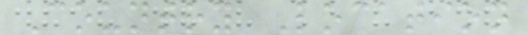Country Location
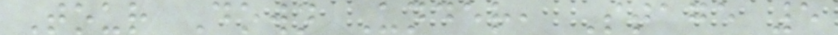Tour Down Under, Stage 5
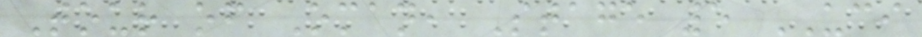Tour of Oman, Stage 5 UCI
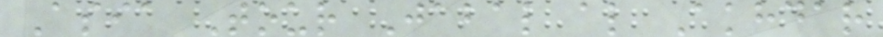Asia Tour Jabal al Akhdar
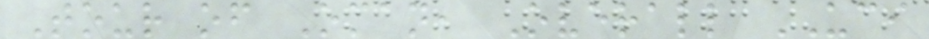Tour of Oman, Overall UCI
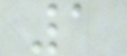1
